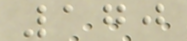170
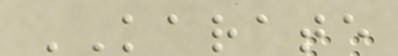KARATE
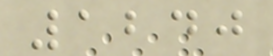1240
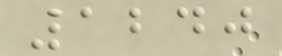1240
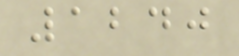1240
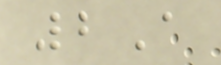2A
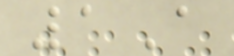1A
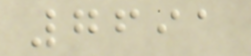7691
